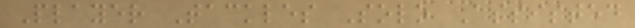Player Tackles Solo Assisted
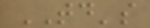TD's
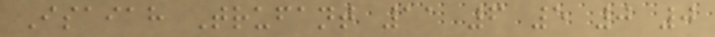Isaiah Trufant 11 6 5 0 0
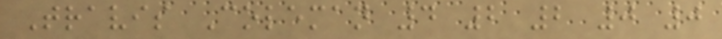Travis Coleman 4 2 2 0 0
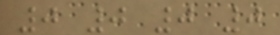0 0 0 0
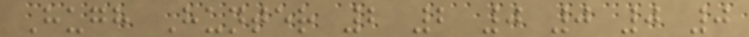Hugh Hunter 2 2 0 0 0 0
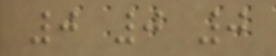0 0 0
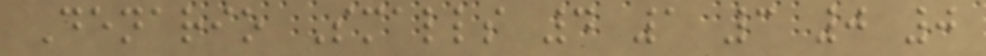Denario Smalls 4 1 3 0 0
